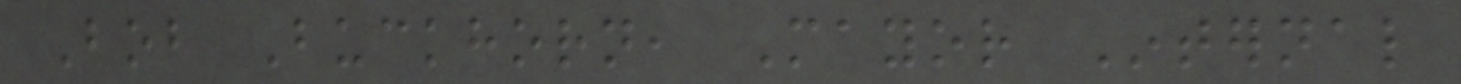Bob Buckhorn, Mayor Internal
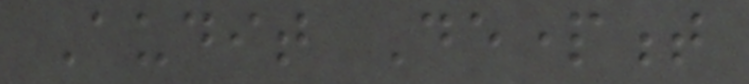Audit Department
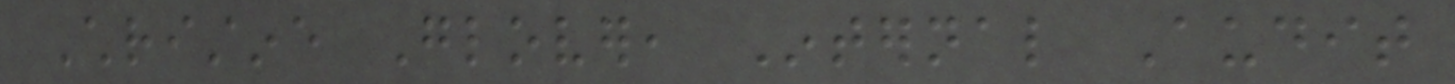Christine Glover, Internal Audit
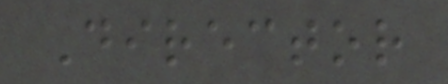Director
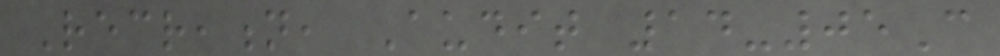Recreation, Audit 14-05C
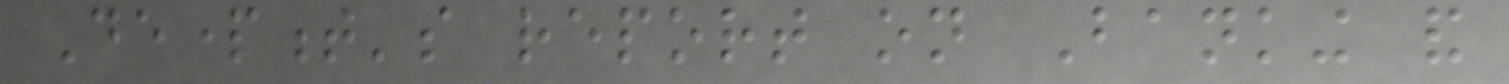Department's report on Banking and
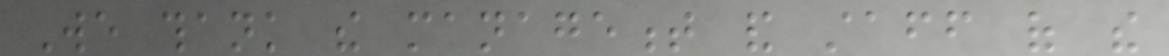We thank the management and staff of the
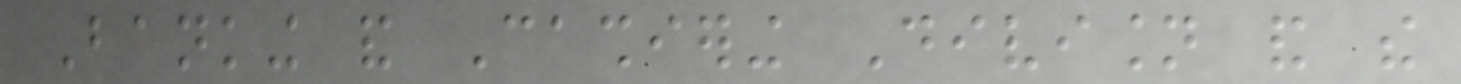Banking and Cashiering Division and the
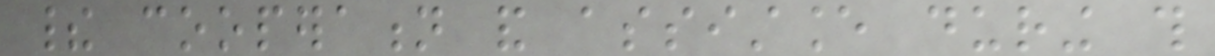their cooperation and assistance during this
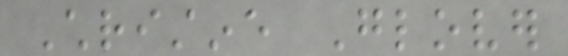Christine Glover
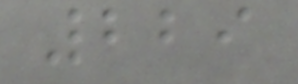229
